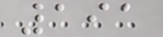191
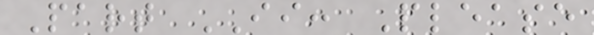Part II: Please
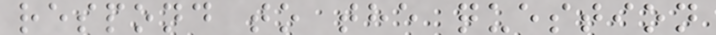respond to the question
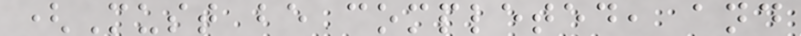(Must be completed, and
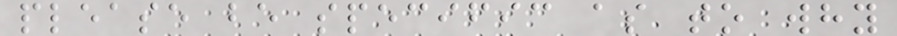please be specific as to why
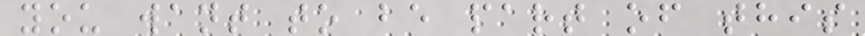you want to be part of this
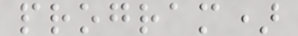program)
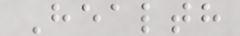Health
